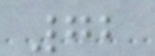72
